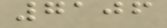7106
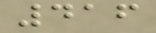416
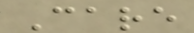Care
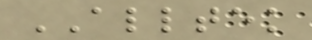ALLTEK
